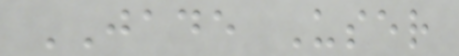JADE User
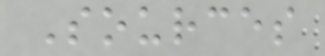Sources
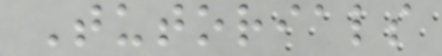Tutorials
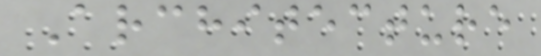Architecture
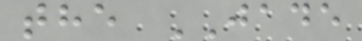the JADE
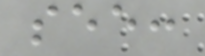see:
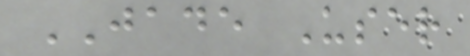JADE User
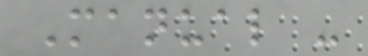Manual -
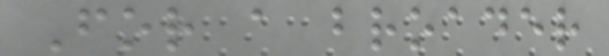For a broader
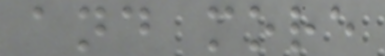and more
